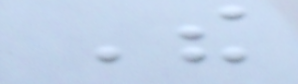The
